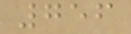756
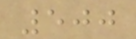500
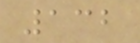132
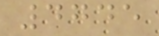4745
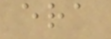era
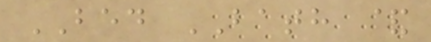BED BATH &
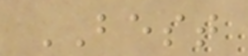BEST
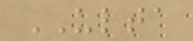ULTA
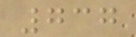737
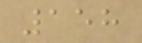158
